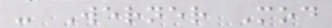- Werner Mod
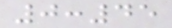0:45
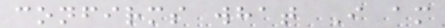confirms what I am
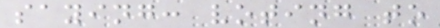saying: voting to
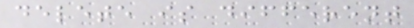delete is different
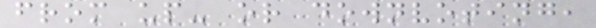from up- or downvoting,
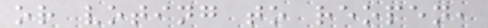or voting to reopen,
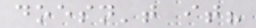doesn't it?
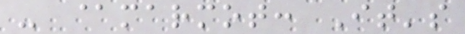- @marmot: It's
